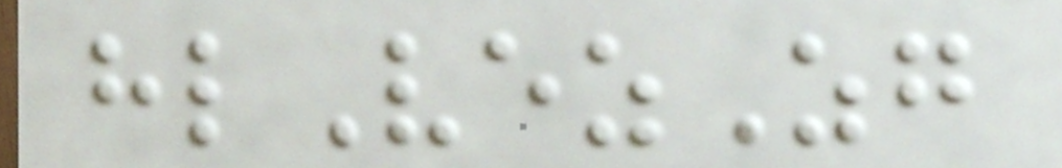hlVezZg
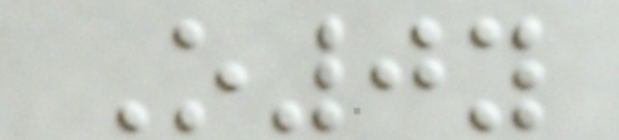O0y
